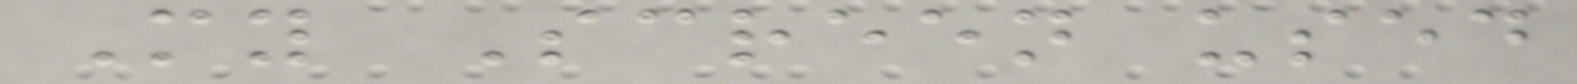My Screen used
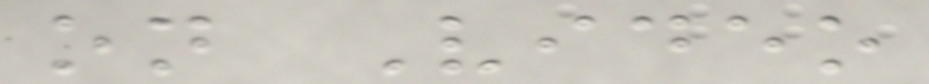on Video
